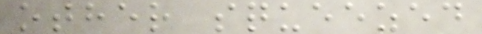other squeezed
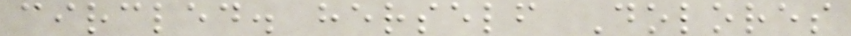circled. herself Dolores
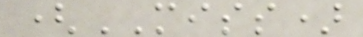(MISS)
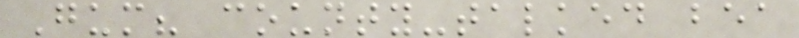Gum? county-talked bea
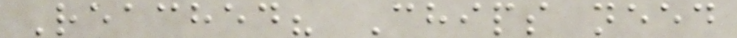Reached? Chips need
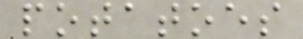potatoes
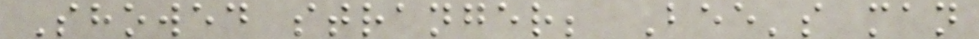Showed stranger; Bee's man
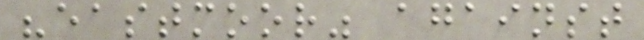"eastmoor" against
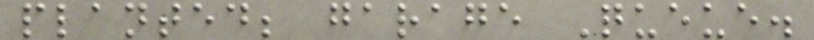planted; garage Queue.
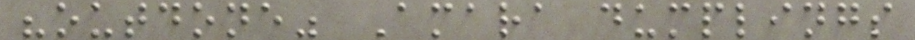"outdone" Amara dumplings
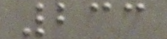233
